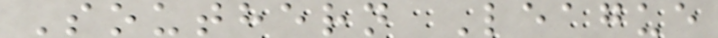Southern League
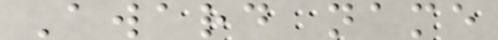Award name
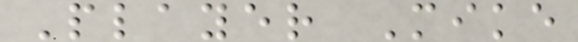Player Mike
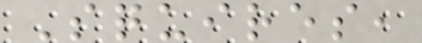Squires,
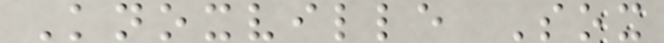Knoxville Sox
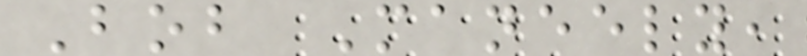Bob Maneely,
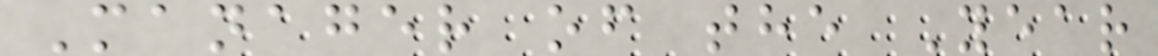Manager of the Year
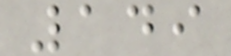149
